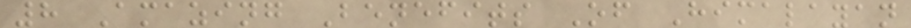8 Amazing Benefits Of Himalayan
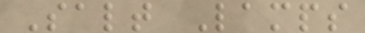Salt Lamps
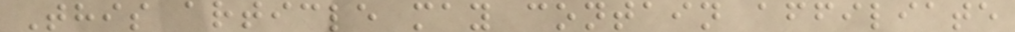This article may contain affiliate
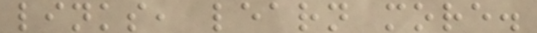links, learn more.
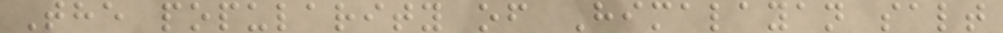The popularity of Himalayan salt
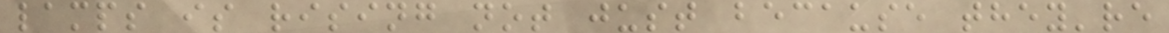lamps is rising not just because they're
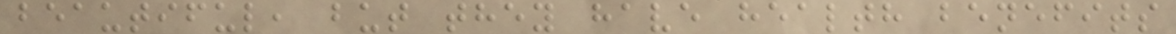beautiful, but they have health benefits
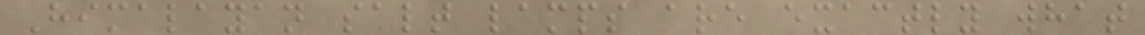Himalayan salt lamps are exactly what
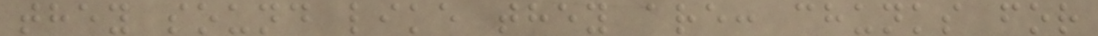they sound like they are: chunks for
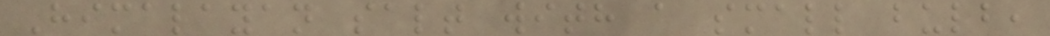Himalayan salt with a small bulb,
